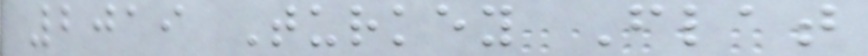2019 Turkey Flat
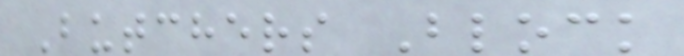Butchers Block
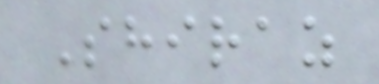Shiraz
